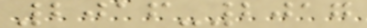2016-2017
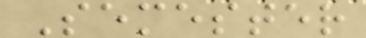Semester
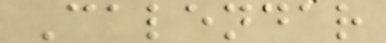Calendar
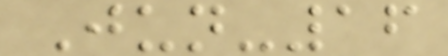Jun-16
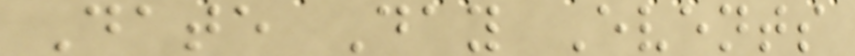Date Day Events
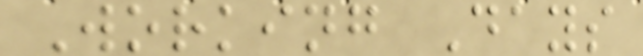Working Days
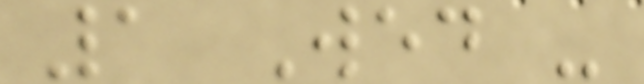1 Wed -
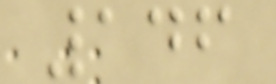146
